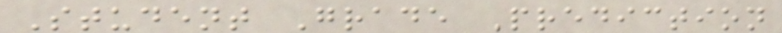Student Grade Prediction
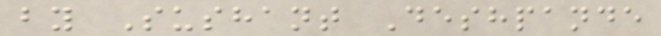by Sushant Deshpande
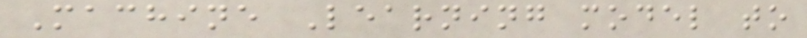Machine Learning model to
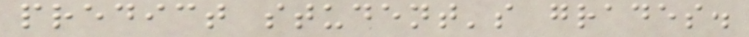predict student's grades.
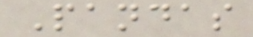Pandas
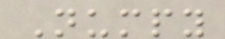Numpy
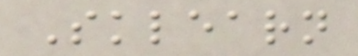Sklearn
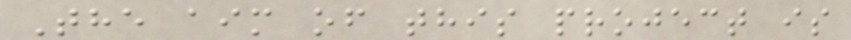The aim of this project is
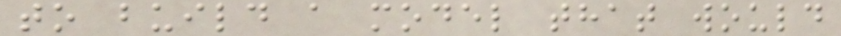to build a model that would
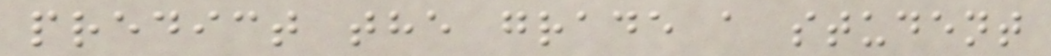predict the grade a student
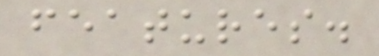features.
